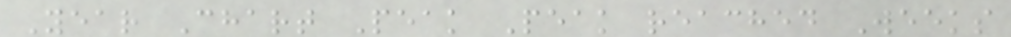Year Chart Peak Peak reached Weeks
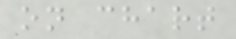on chart
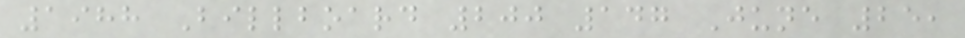1988 Billboard 200 147 June 25,
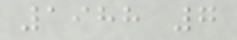1988 7
